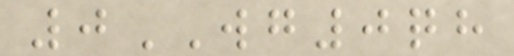0WG0qh
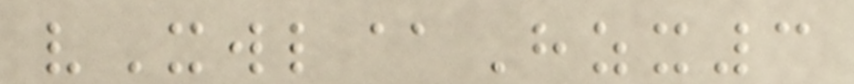vXwl@Hzx3
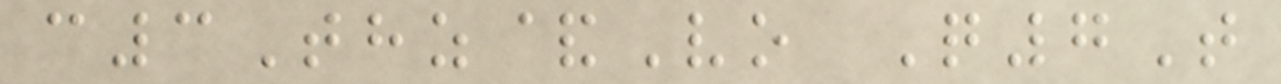c3Thz&Vo Q7T
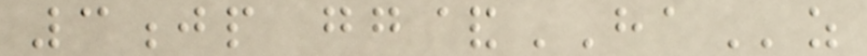3jp gg&HAz
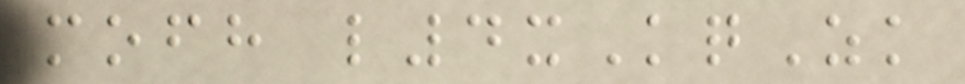mofh l4xKqZk
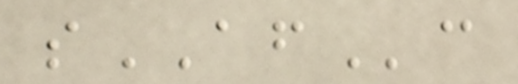sAFc
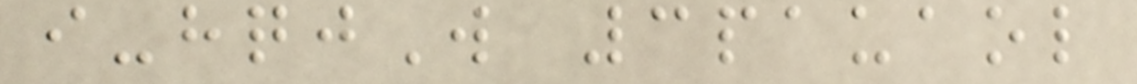i-hqjW 3pauaol
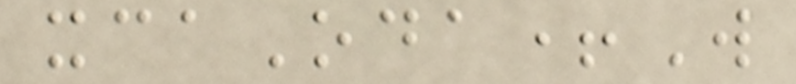xcaOda+W
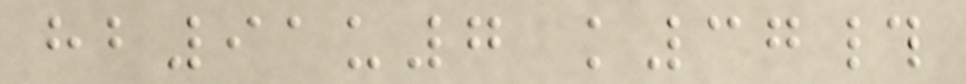hb91u7 k37#
